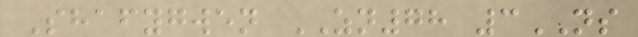Shafygwen ZN78 3NS
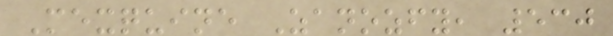Mexquine Zanozfy, 530
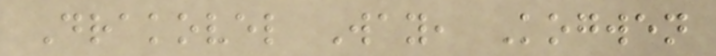Drakovel Way, Kogwen
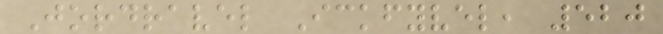Jordravel Ickfyvel, 520
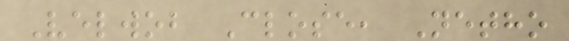Velwob Close, Netho
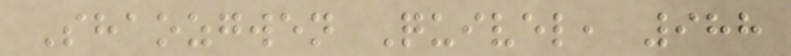Shaozgwen Quivel, 988
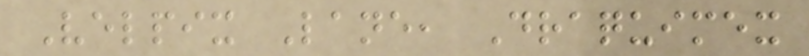Velpix Lane, Draquimex
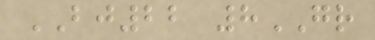BJ22 8GR
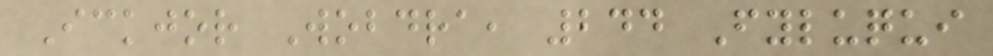Ickjor Wobdra, 244 Fyluqui
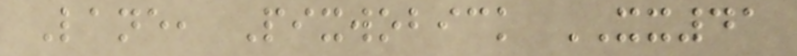Lane, Pixwobick XX41
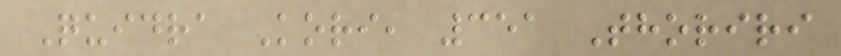Quidra Kori, 351 Thoriri
